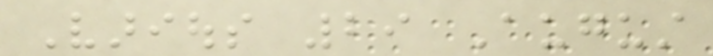Various 29 August
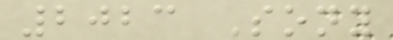2023 Sony
